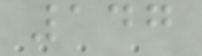147
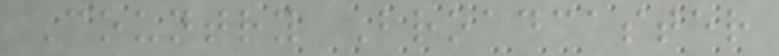Country Broadcaster
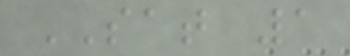SAT 1
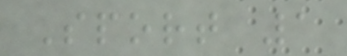Sport 1
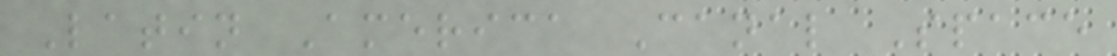Latin America Canal Space
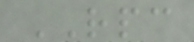RPC
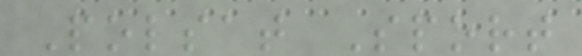Polsat Sport
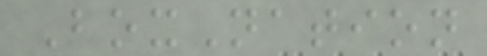BoxNation
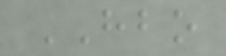HBO
